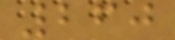260
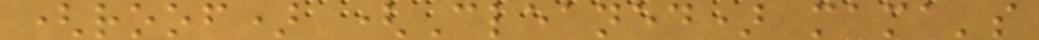(roof) (Cleaned) mama's
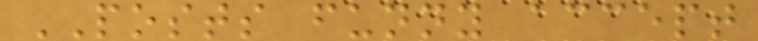POSTS funny accept
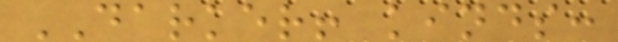DARKER! kinds:
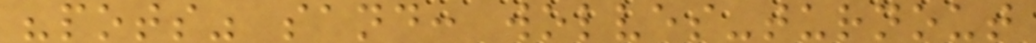"pots" sand: wolves-turnout
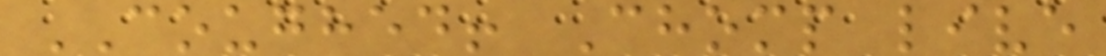COUGHED! Chomp live
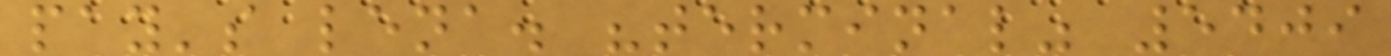pay's lena. "terminal" 5409
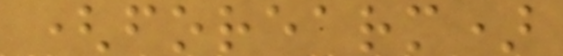(forearm)
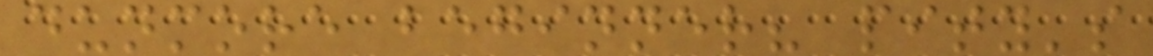dunmore beginner? pity's
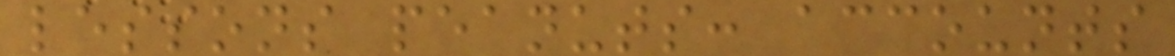lessons peanuts: accounts
